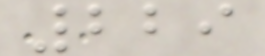229
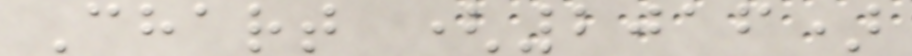Chart (2016)
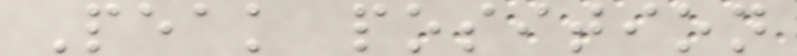Peak position
